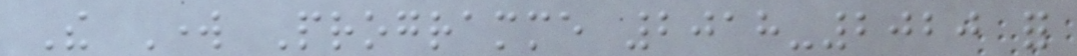The Work Programme 2018-2020 for
